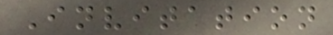Invitation
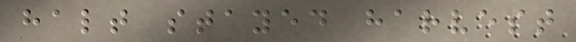halt stayed harvest
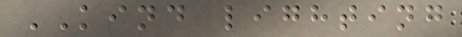KIND lighting
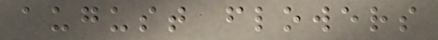august flowers
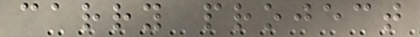carry project
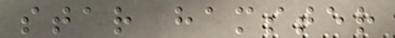star hamster
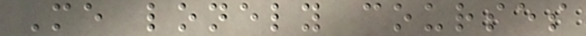Me lonely courses
